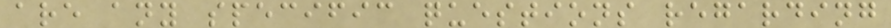are any specific questions regarding
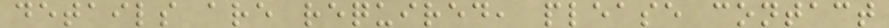details are required, please contact
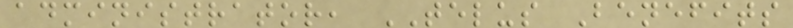administrator, TELUS Benefits
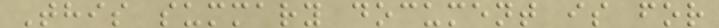This summary document is for
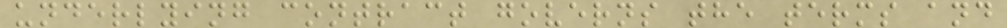underlying contract governs the terms and
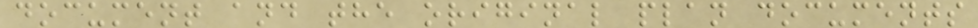document and the original plan documents
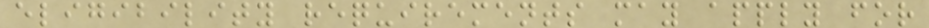eligibility requirements may apply for
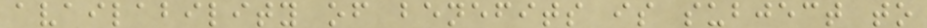availability of benefits is subject to
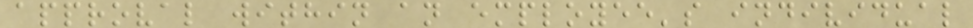approval within an employee's individual
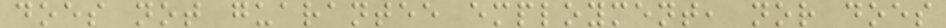does not guarantee employment, nor does
